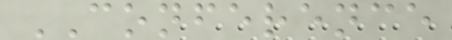CONFERENCE
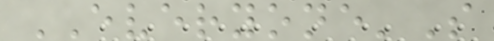EVERYONE'S
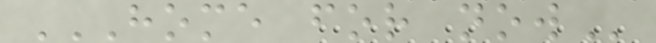HOME FOR NOW
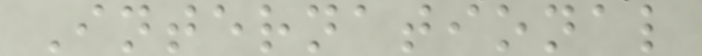International
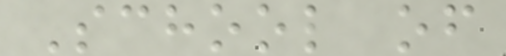School of
